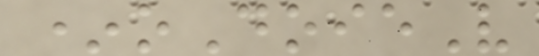*oDoieV
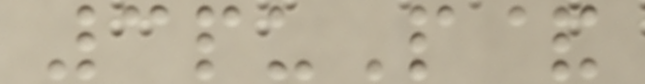3puP&
